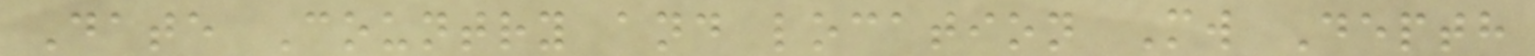Date Country and location Mw Depth
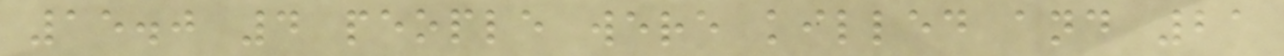15.0 4 people were killed and 21
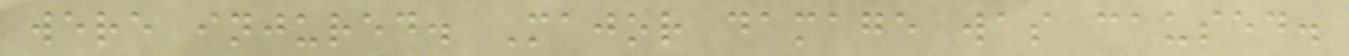were injured. Major damage was caused.
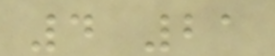4 21
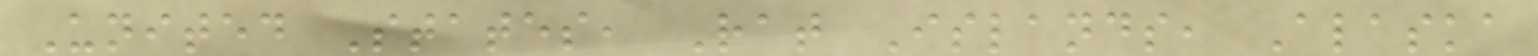United States, Rat Islands, Alaska
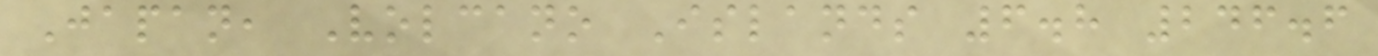Japan, Volcano Islands 6.8 246.6
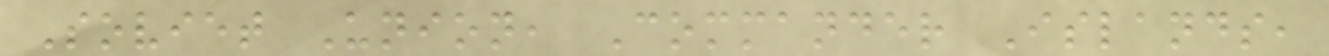Soviet Union, Commander Islands,
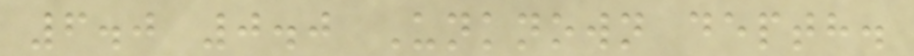6.0 0.0 Unknown depth.
